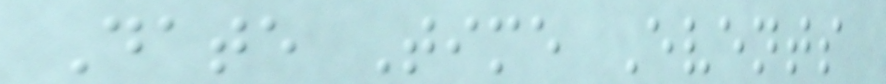Date Time Events
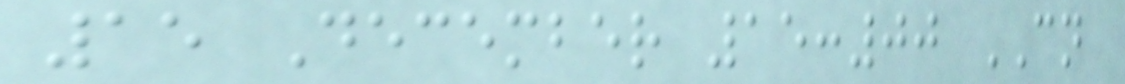15 December 15:00 CN
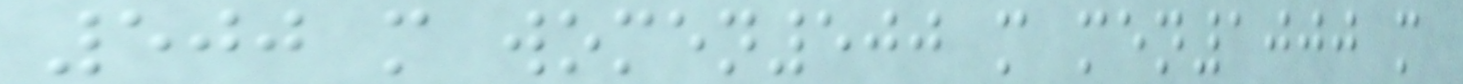500 m women500 m men1000 m
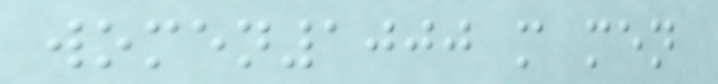women1000 m men
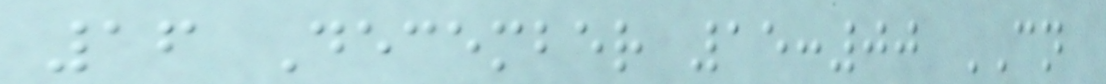16 December 15:00 CN
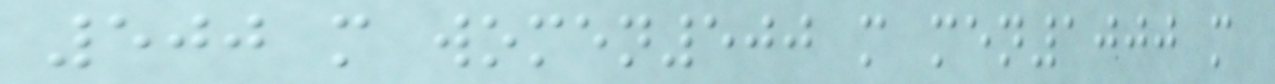500 m women500 m men1000 m
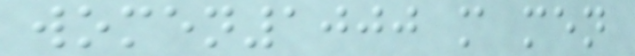women1000 m men
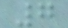7
